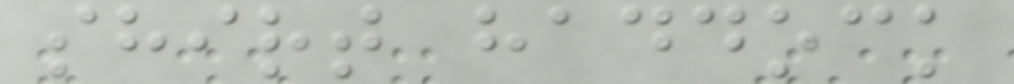shirt haddock
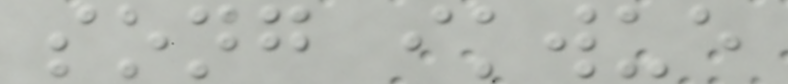song ikwue
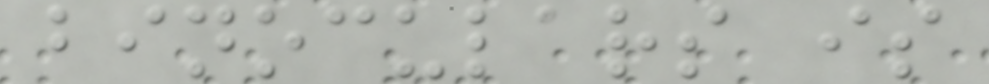binoculars is
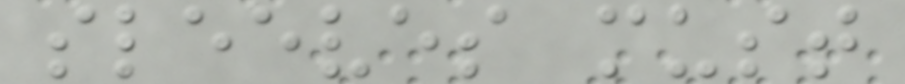sleeves must
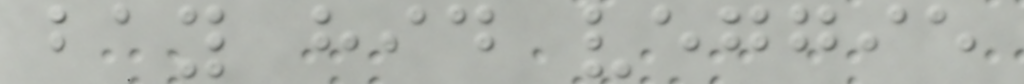bay hid veggie
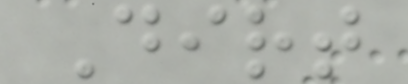Dirt
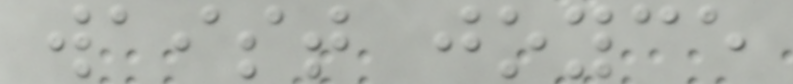waist joyce
